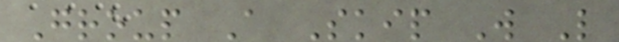Group A Skip W L
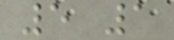5 1
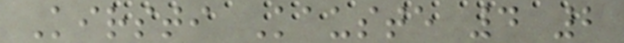Kirsti Kauste 4 2
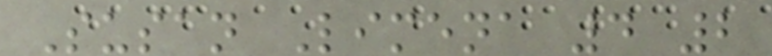Susan Limena 4 2
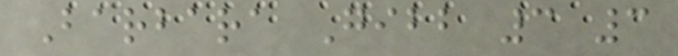Barbara Gibb 3 3
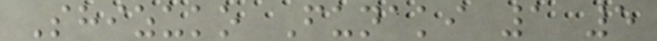Shizuko Funaki 1 5
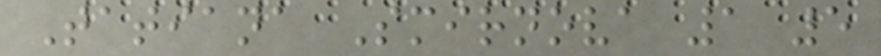Tatiana Smirnova 1 5
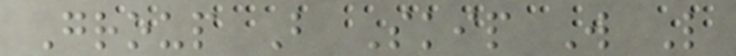Group B Skip W L
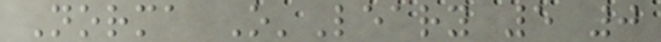Norma O'Leary 5 0
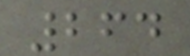264
